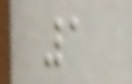1
